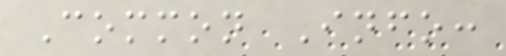Common Info:
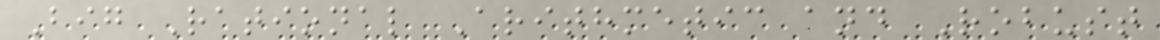Big Rational Arithmetic and Robust
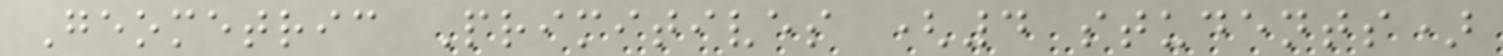Geometric Primitives (4 students)
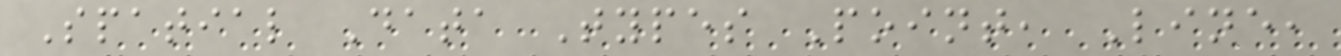Spatial Data Types Point, Line,
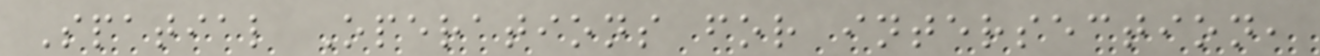Spatial Operations for intersection,
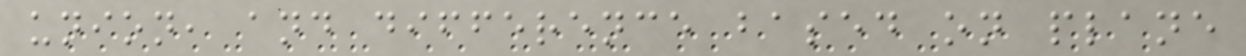union, and difference based on plane
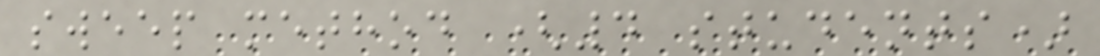sweep method (4 students)
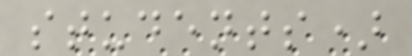students)
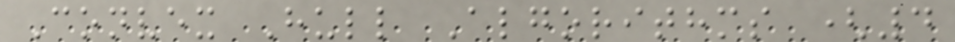Convex Hull Algorithms (4
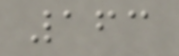163
